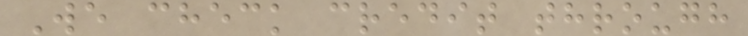We check credit through
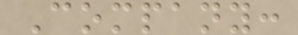Company:
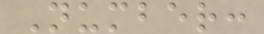Number:
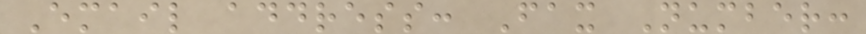Email address: Fax Number:
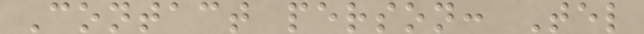Contact person: Tel
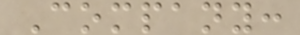Company:
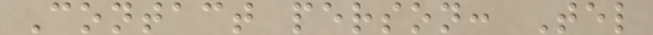Contact person: Tel
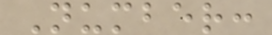Number:
